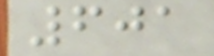601
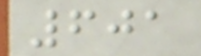601
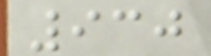930
